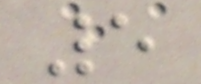5
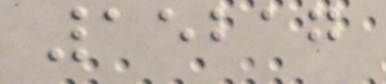15217
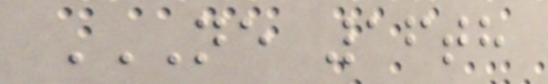NE 16TH
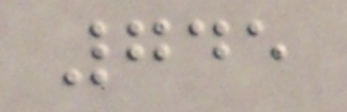745
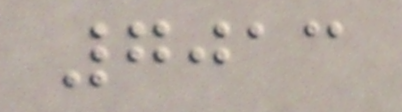7013
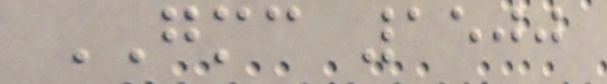GMC 1500
